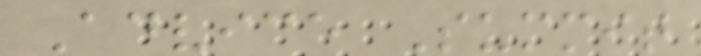Advice Summit
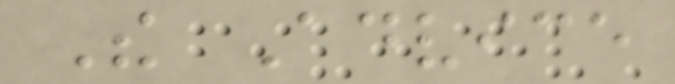The Advice
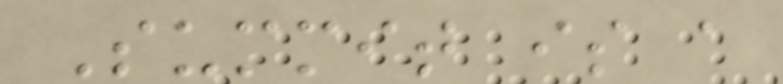Summit is a
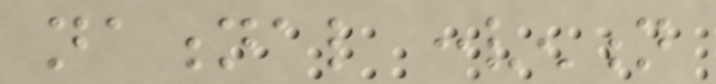national convention
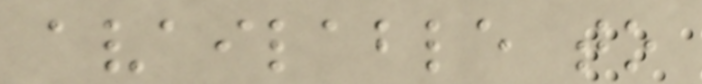available to
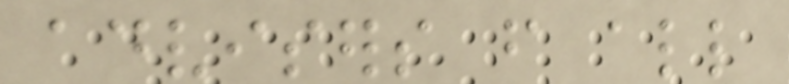advisers from all
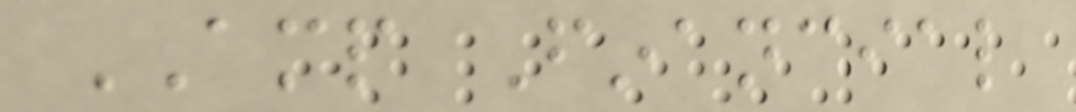AMP Financial
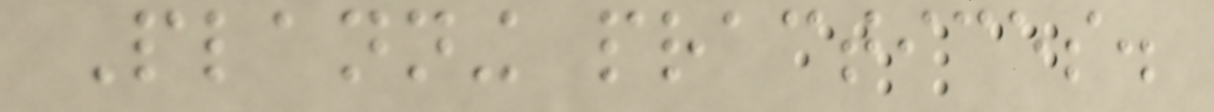Planning practices.
